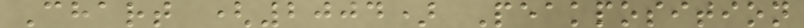Chart (2004) Peakposition
